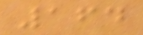164
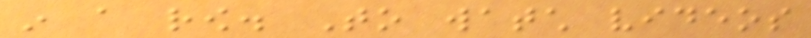in a row. To watch videos
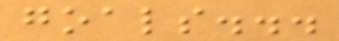goals...
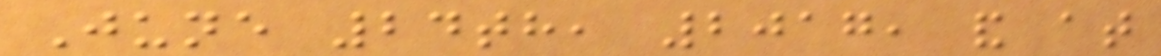June 24th, 2017, and at
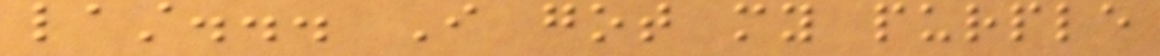last... I got my purple
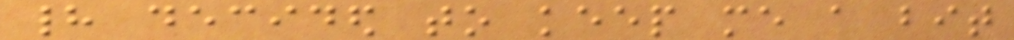had decided to keep me a bit
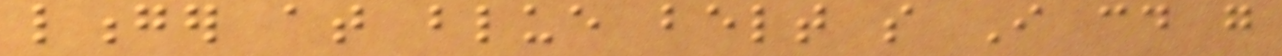longer at blue belt so I could go
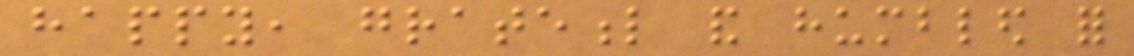happy, grateful and humbled for
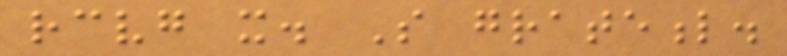receiving it. So grateful.
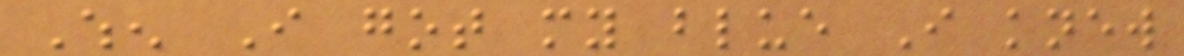When I got my blue I knew
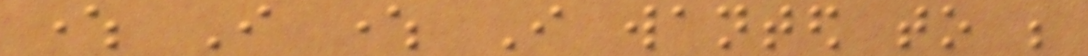where I where I wanted to be
